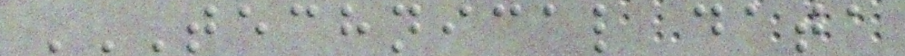TECHNICAL DATA
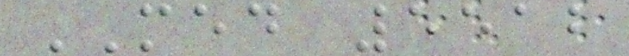MED 5512
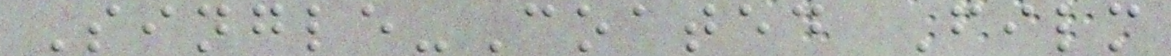Single-Coated Film
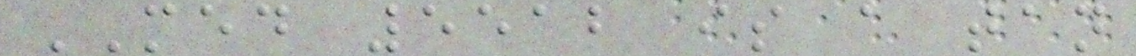MED 5512 is a tan
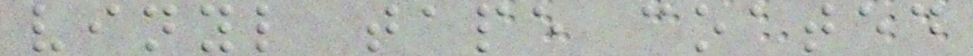vinyl tape coated
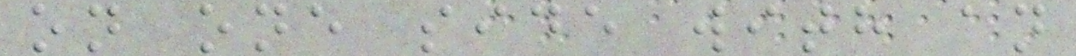on one side with an
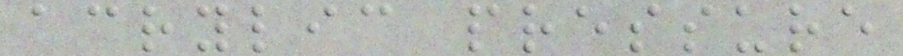acrylic pressure
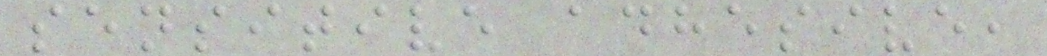sensitive adhesive,
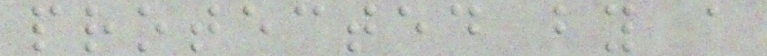protected by a
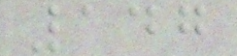147
